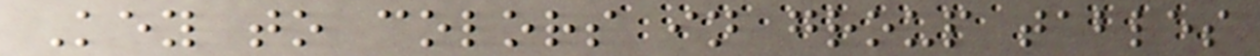Key to colors in group tables
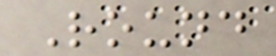Round
